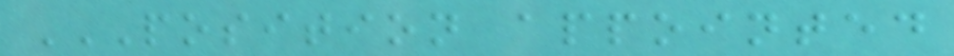POSITION APPOINTED
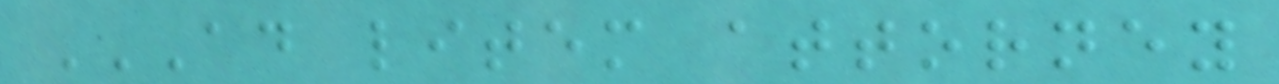AD LITEM ATTORNEY
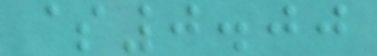$0.00
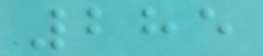285
